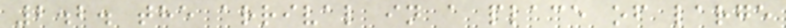2.2. the arrival in a place of large
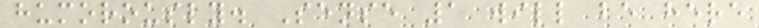humorously. Sense 1 will be here
